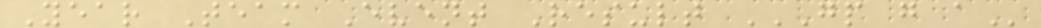Year Team Event Result GP G A
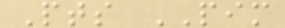Pts PIM
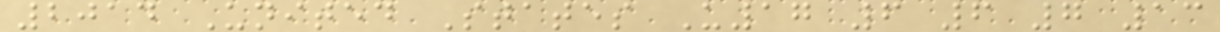2014 United States U17 6 6 7 13
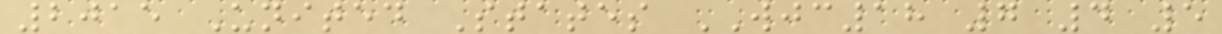2015 United States WJC18 7 4 5
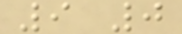9 0
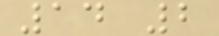14 2
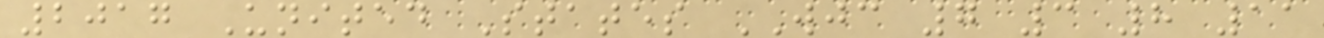2017 United States WJC 7 3 8 11
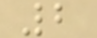2
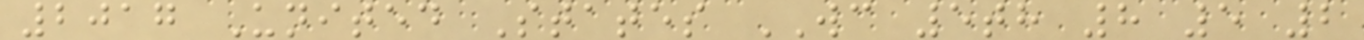2017 United States WC 5th 8 5 2
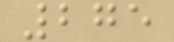275
